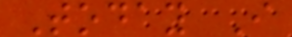Today I
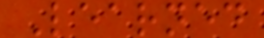Learned
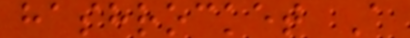hashrocket A
